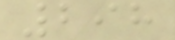298
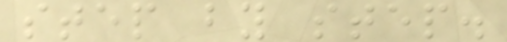step by step.
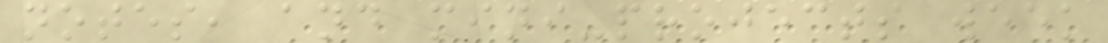notes, and mini-projects week
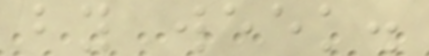by week.
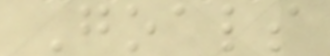Goals
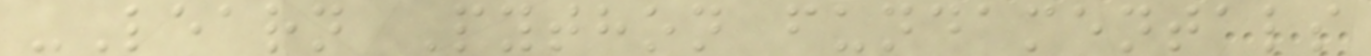-Learn Python fundamentals
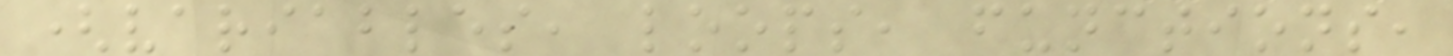(variables, loops, functions,
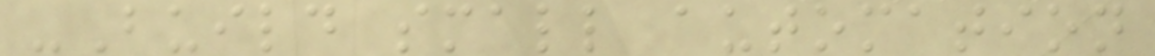-Build small automation
